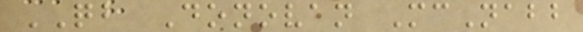QB Donovan McNabb
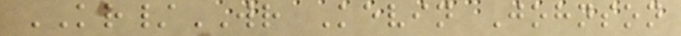KR/WR Kevin Johnson
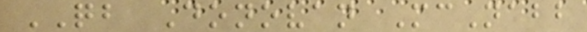QB Donovan McNabb
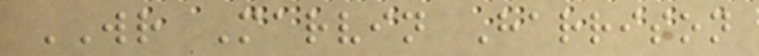WR Marvin Harrison
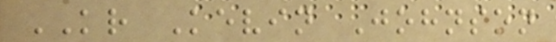KR Kevin Johnson
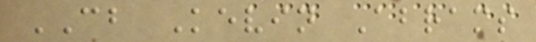CB Kevin Abrams
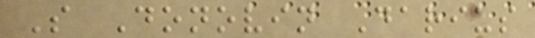S Donovin Darius
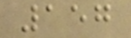157
